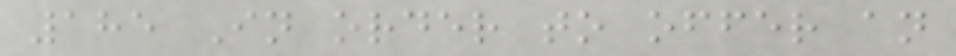185 In order to offer an
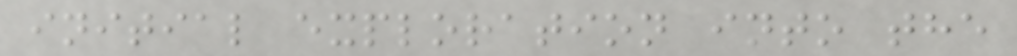initial exploration into the
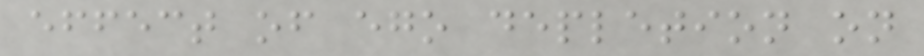effect of ego depletion on
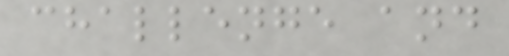challenge and
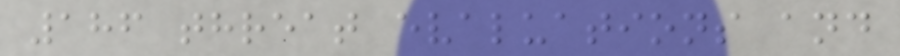186 threat evaluations and
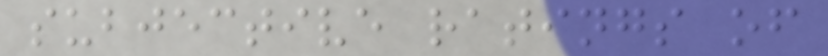subjective ratings of
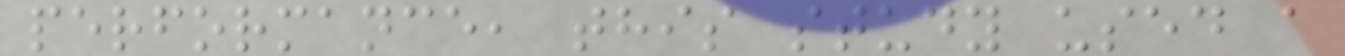performance, this study used a
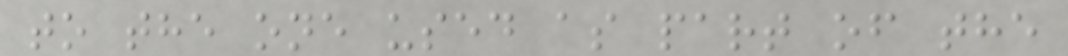to the one used as part of the
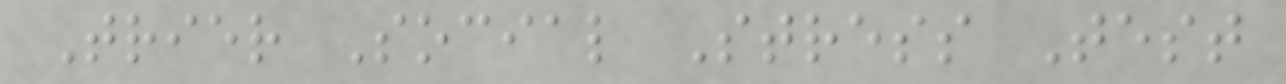Trier Social Stress Test
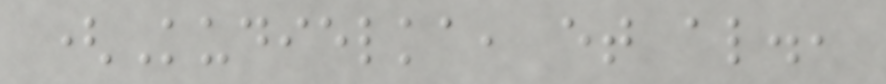(Kudielka, et al.,
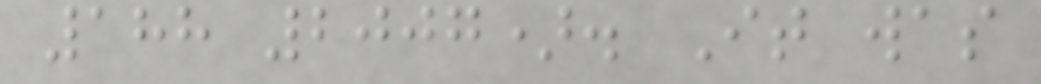188 2007). It was
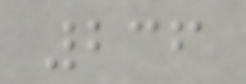236
